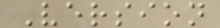Version
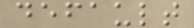default
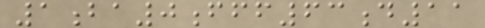1ba0fff63d11
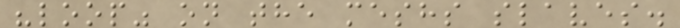"loop" on the meshs slaves.
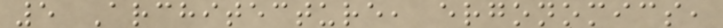5 Architecture, ergonomics,
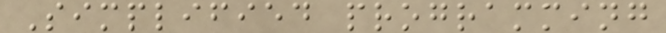Simplified programming
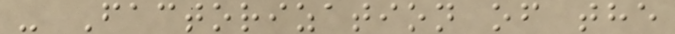- Factorization of the
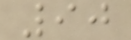90
